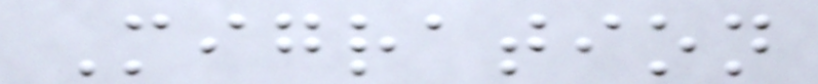Migration
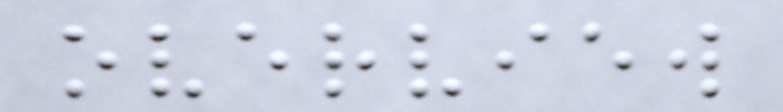overview
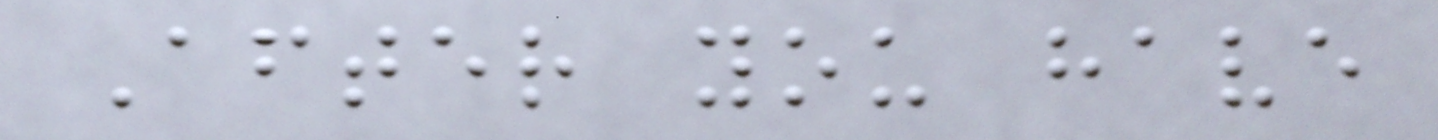After you have
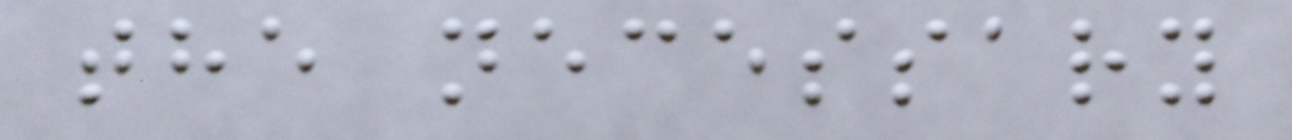the necessary
